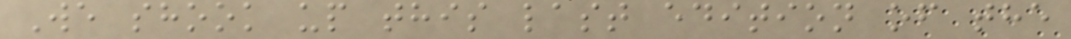We shook up this last edition of the
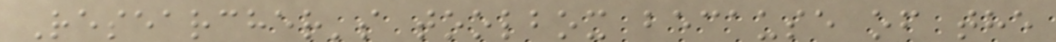Researcher's toolbox because of the
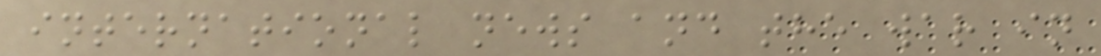international news and the war in
